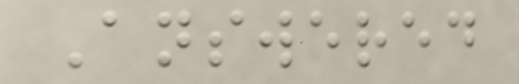Answered
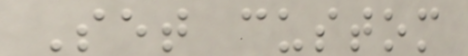Set custom
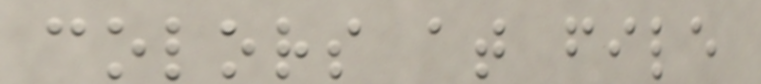colors at file
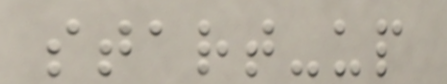start-up
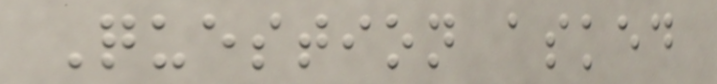Question asked
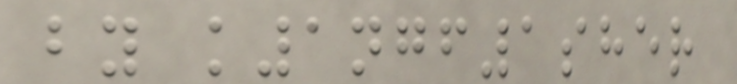by k1ngf1sher
